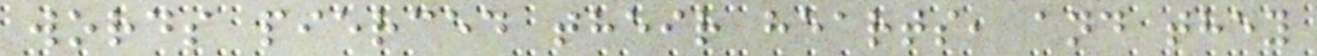words pierced their hearts, and they
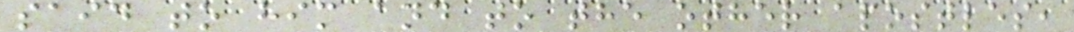said to him and to the other apostles,
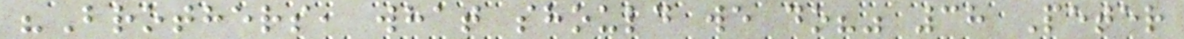"Brothers, what should we do?" 38 Peter
